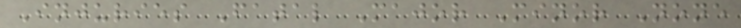Injuries Fatal Major Minor None
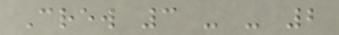Crew 3 - - 2
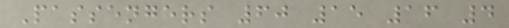Passengers 60 15 16 4
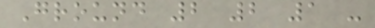Ground 2 2 1 -
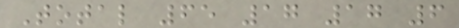Total 65 17 17 6
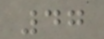47
